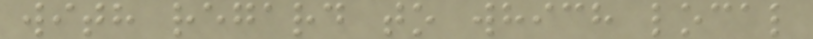with regard to which local
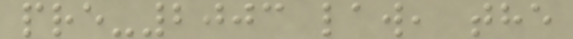pre-2003 law, the
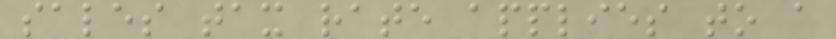sales tax rate applies to a
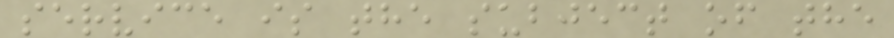service is the subject of the
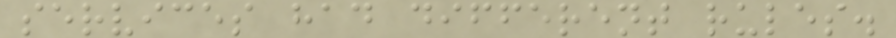services had different rules.
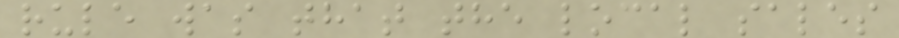rule was that the local sales
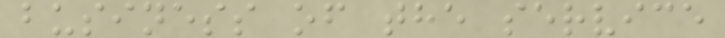business of the service
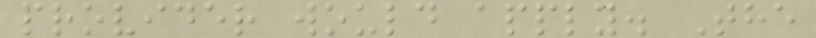provider would apply. The
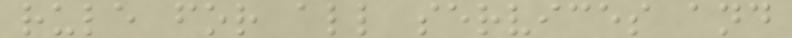rule for all services and
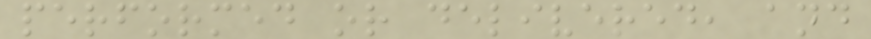performed or delivered, and
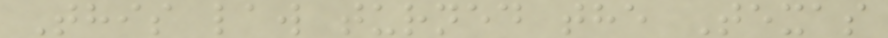This law turned the Texas
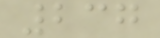237
